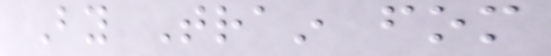By Train fom
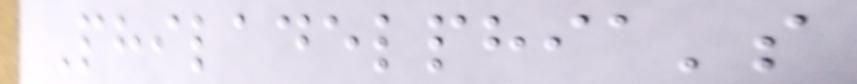Philadelphia's
